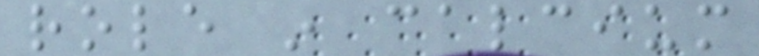role in calcium
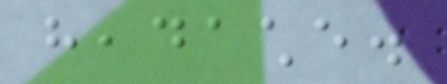headache.
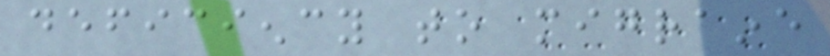deficiency to migraine
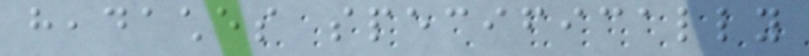headaches specifically
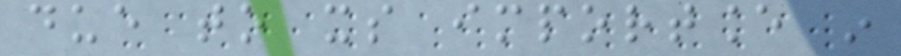due to its importance in
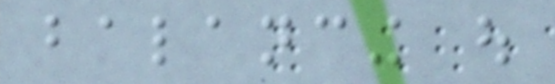balancing out
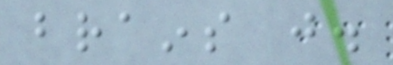brains just.
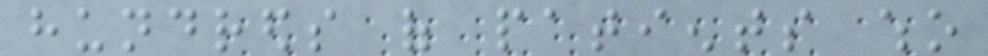hundreds of patients who
